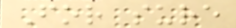For sure
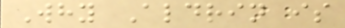Why Aldrin is
